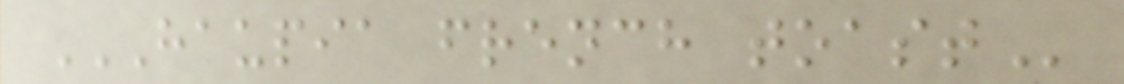HAUPIA FRENCH TOAST
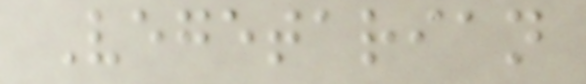Vegetarian
